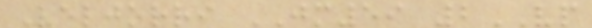Veljorri JM59 2VP
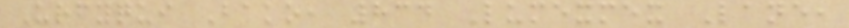Urfyqui Bako, 834 Lumexmex Lane,
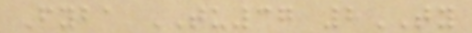Fyba TU37 8TY
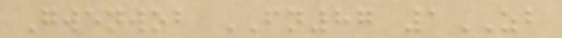Gwenwob FN87 1ZB
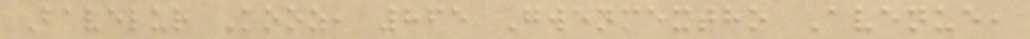Bavelur Kooz, 865 Gwenmextho Avenue,
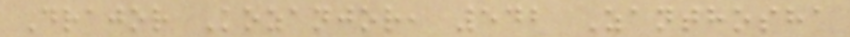Drajor Kozanjor, 542 Zanthosha
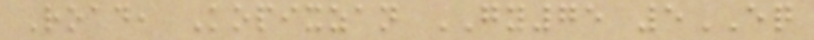Road, Kopixzan GY75 5EQ
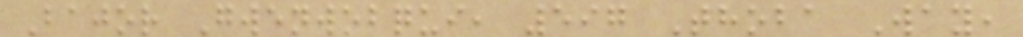Bajor Gwenwobqui, 597 Thoba Way,
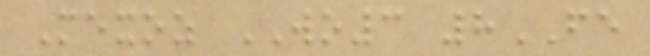Mexoz WO3 8FE
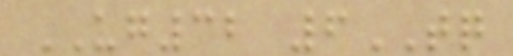UG32 6TQ
